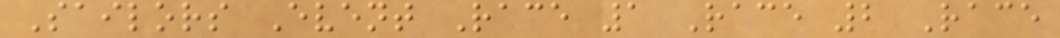Sailors Event Race 1 Race 2 Race
